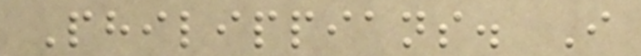Philippians. I
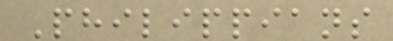Philippians
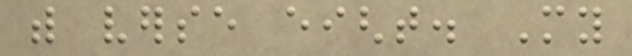with verse eight. My
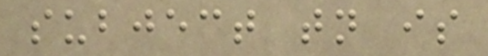subject tonight is
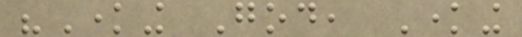"Knowing God, Knowing
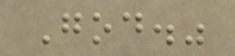God."
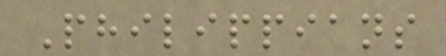Philippians
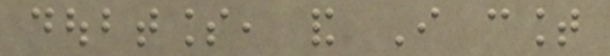doubtless, and I count
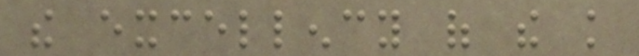the excellency of the knowledge
